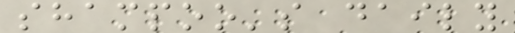shampoo's daily
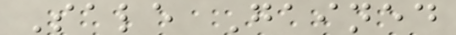Sale Gained
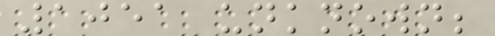1051 unknown;
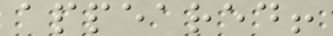appeared!
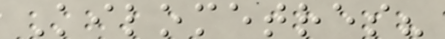Kilometres?
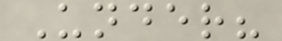Under?
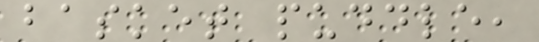basket puddle,
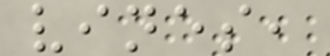vines,
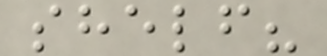shelf?
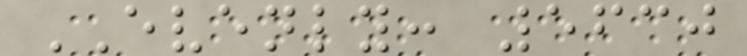EVENLY: 5630
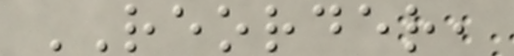REORDER,
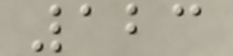123
